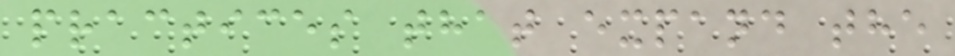practices that expand the
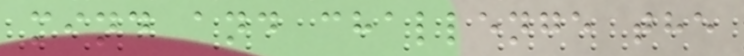mind and challenge the
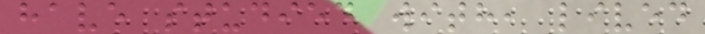have studied with, lived
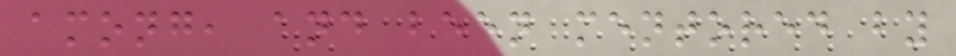among, and been mentored by
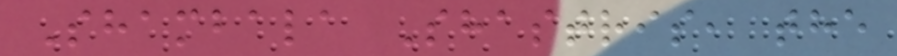Shambala Shastris, the
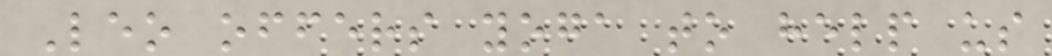Leo offers yoga to help us
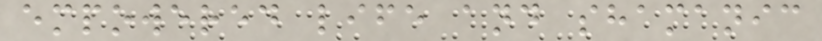empowered life and shamanic
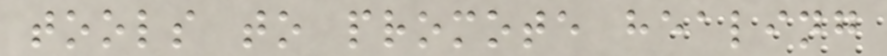tools to promote healing
